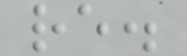re.
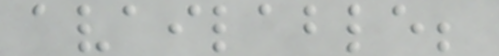available;
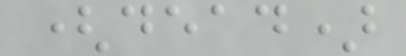(dead)
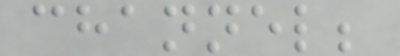channel;
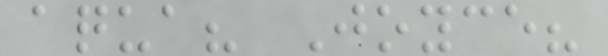aqua? Joyce?
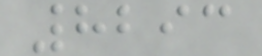8293
